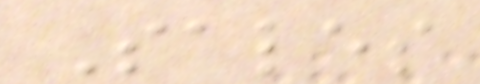Sales
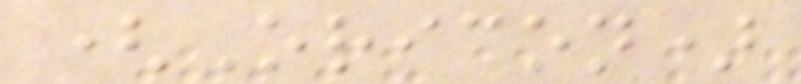(Oricon)
